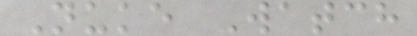Nuke Watch
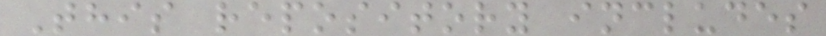This repository includes
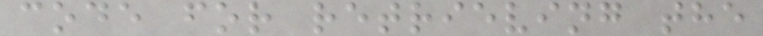code for retrieving the
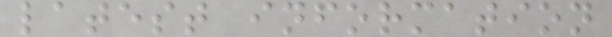latest information
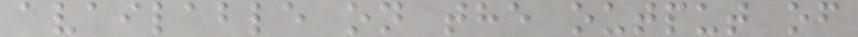available on the output of
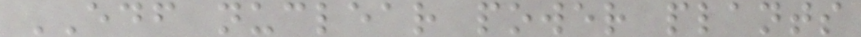EDF nuclear power plants
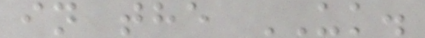in the UK.
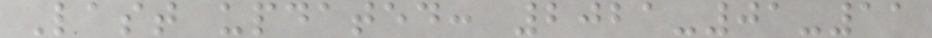Last updated: 2021-01-11
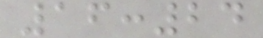16:24
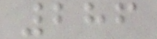286
